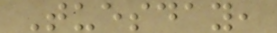Tuesday,
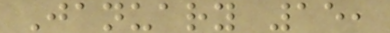January 15,
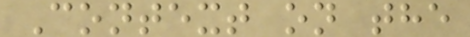Context on the
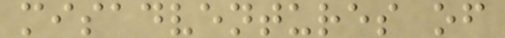misadventures of
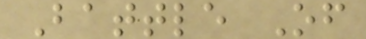Battle Of
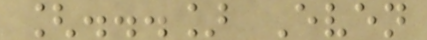[...] Even
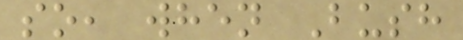so, when Bush
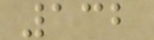132
